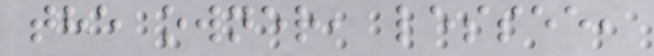the owner, lessee,
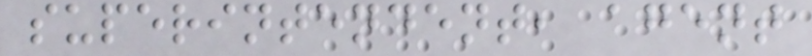superintendent, agent
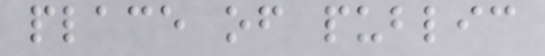place of public
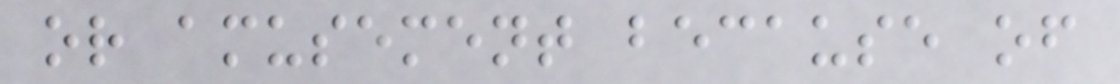or amusement because of
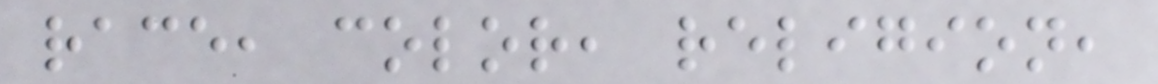race, color, religion,
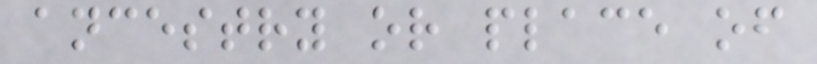ancestry or place of
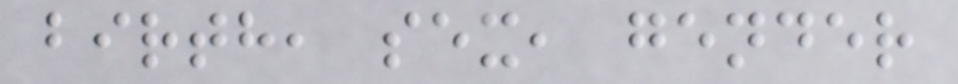birth, sex, gender
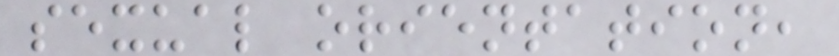sexual orientation,
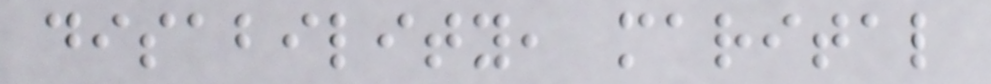disability, marital
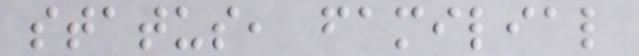status, familial
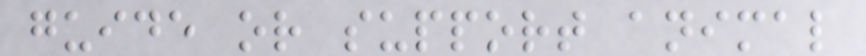guide or support animal
